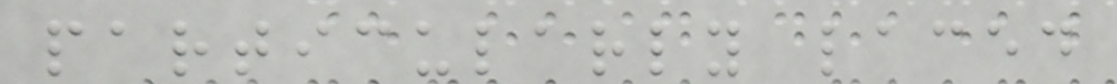particularly laced
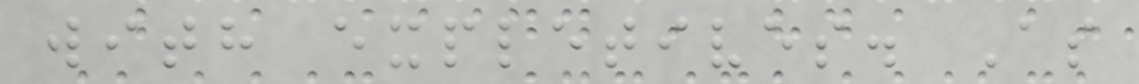with expletives. As
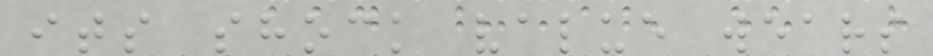its shock value wears
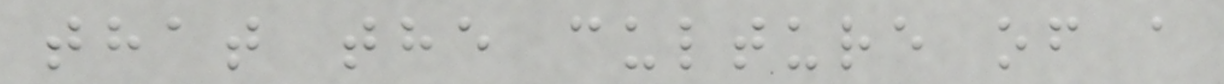that the culture of a
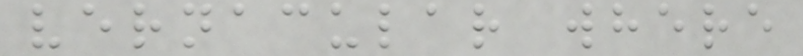vernacular where
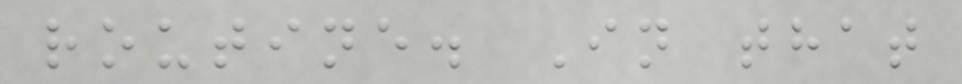routine. In that
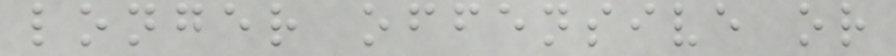longer offensive or
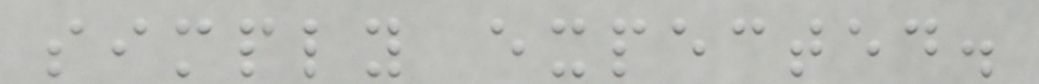simply expected.
